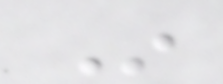In
